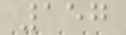157
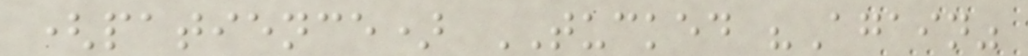(patience) TUCKED "Again"
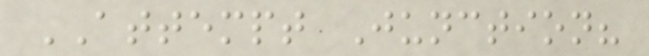ATTEMPT Junction?
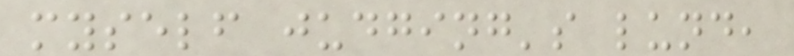myself judging's lund,
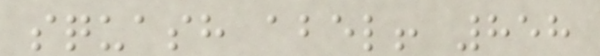squash abel! 858
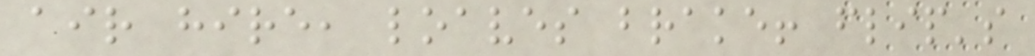air hire, loaves brake! flip's
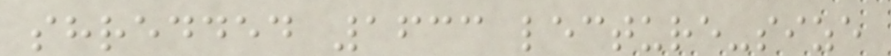shredded 1633 lecture-size
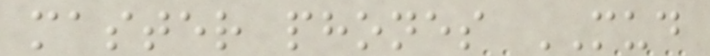master phones MUD
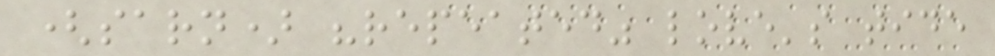(sarn) "repeated" love's tide
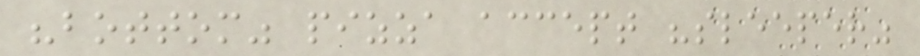"bottom" pizza accept "sleeper"
